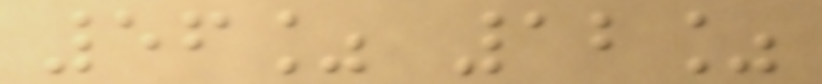56% 12%
